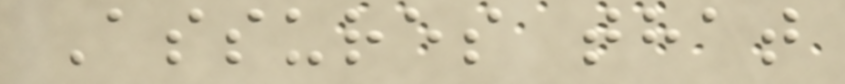Assures that
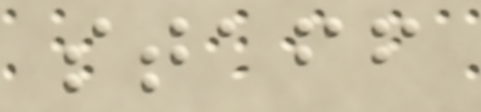staff
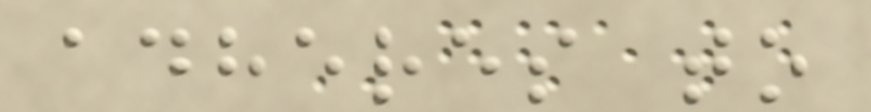adheres to
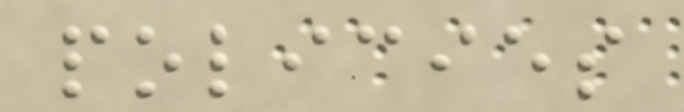policies
